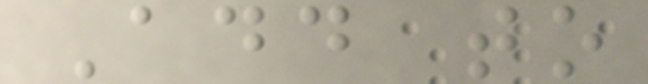Add to
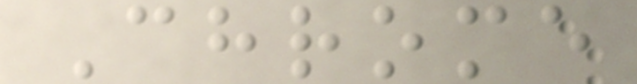Chrome
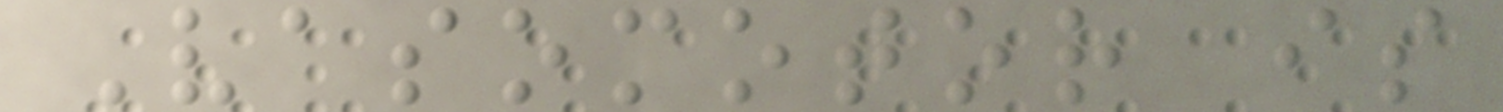Vasomotor is
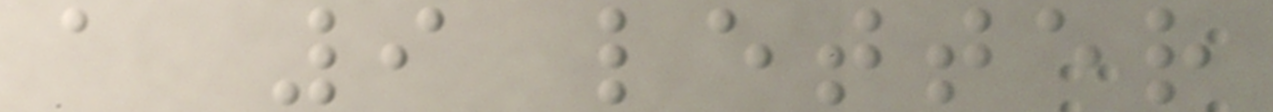a 9 letter
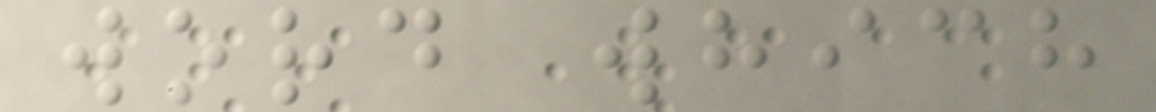word which
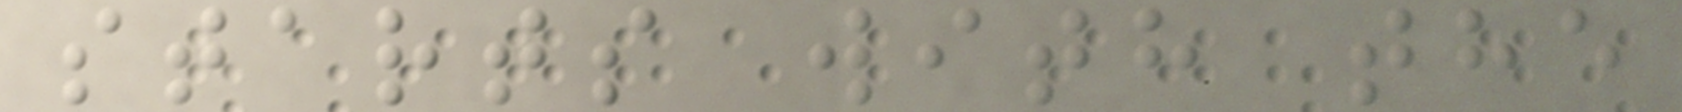starts with the
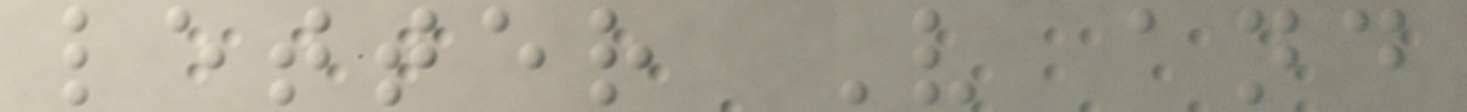letter V and
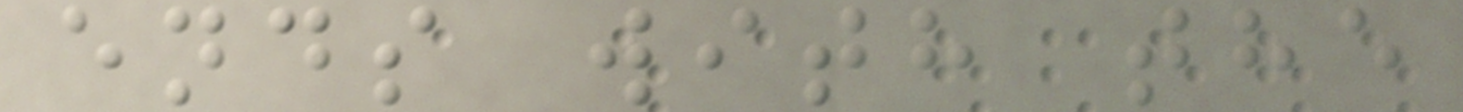ends with the
